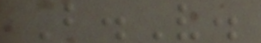B.V.
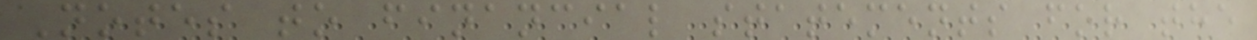Notes to financial statements for the
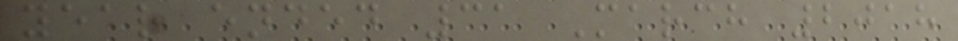year ended 31 March 2018
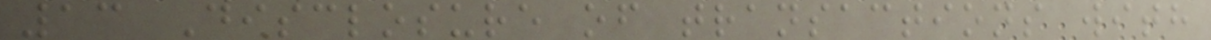13 Disclosure of transactions with
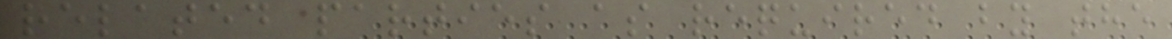related parties as required by the
